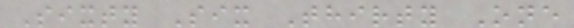Sixty Six Thirty One
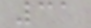31
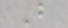B
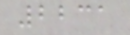2231
